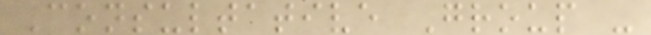Consultative Group -
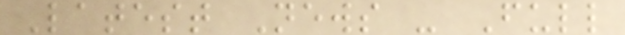Latest News - Full
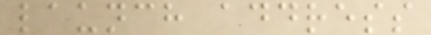launch address
